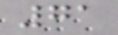71
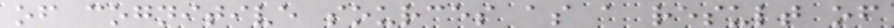of cognitive sources as a result of
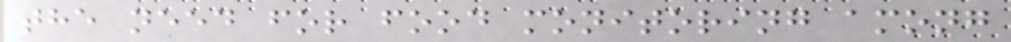the need for food monitoring among
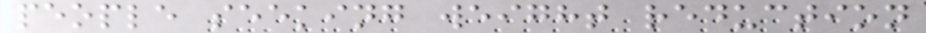people seeking weight reduction
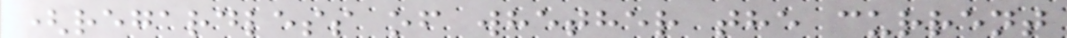(regardless of whether the current
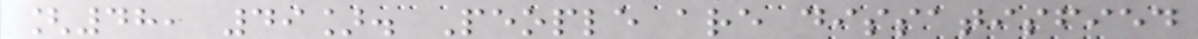[48, 49]. People are dissatisfied
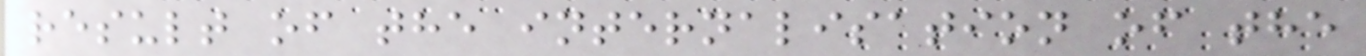result of the internalisation of the
